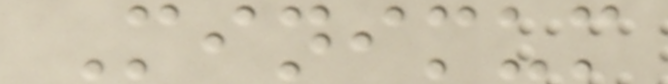Minimum
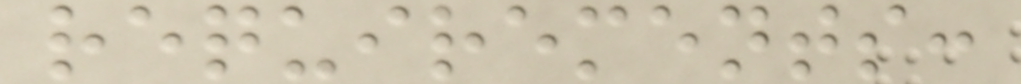requirements:
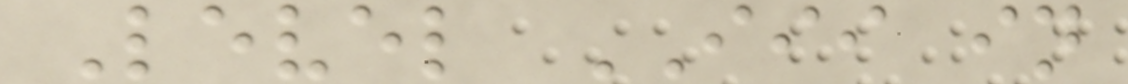Level III in
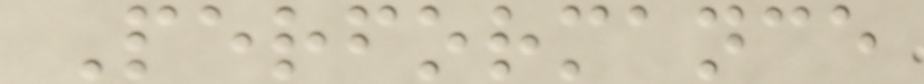Performance
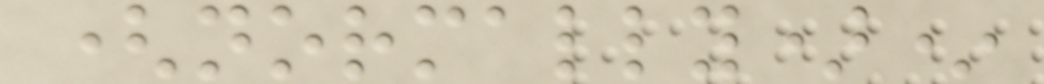(normally)*
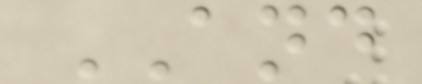AND
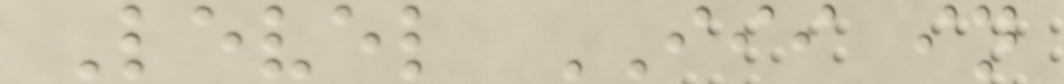Level III in
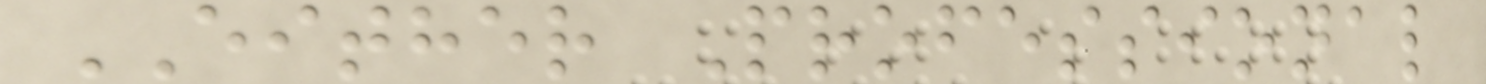EITHER Professional
